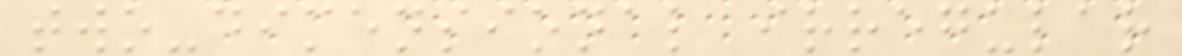two-dimensional irregular
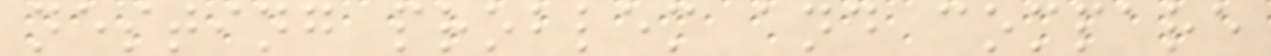nesting problem and compare
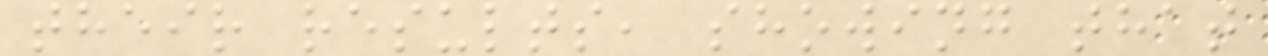their results, showing that
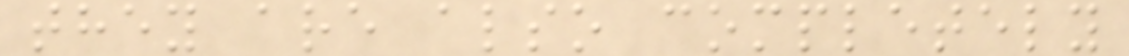they are also completely
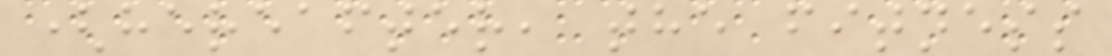(hereafter, the fitness
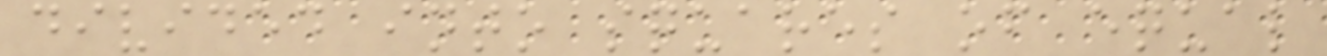divided into squares of equal
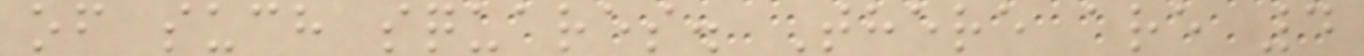of such squares. There are 4
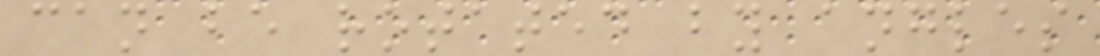can be rotated by angles
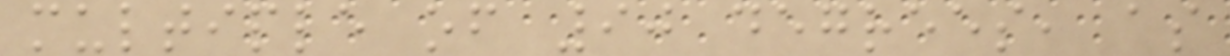multiple of 90 degrees, as
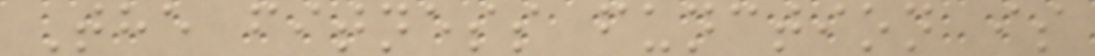The fitness function is
